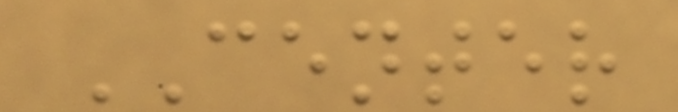CENTER
